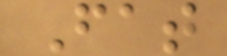Fat
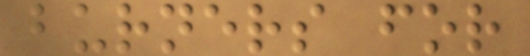burners for
